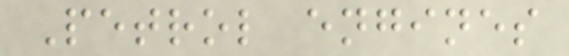Petrol engines
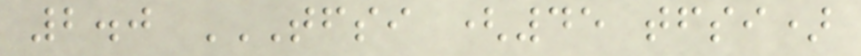2.0 TFSI (45 TFSI)
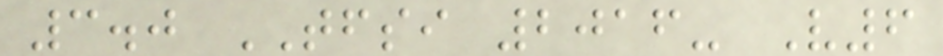3.0 TFSI 2016- V6
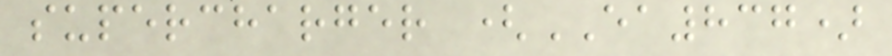supercharger (EA837)
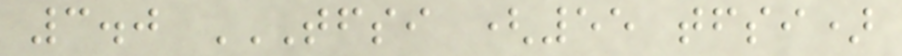3.0 TFSI (55 TFSI)
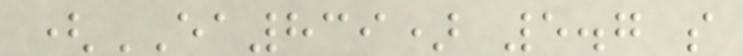(EA839) 5.7 s
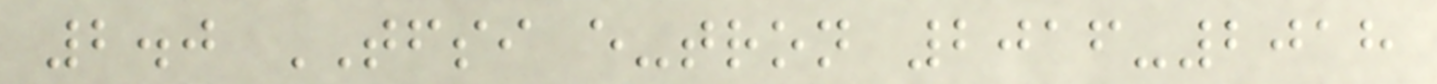2.0 TFSI e-tron 2016-2018
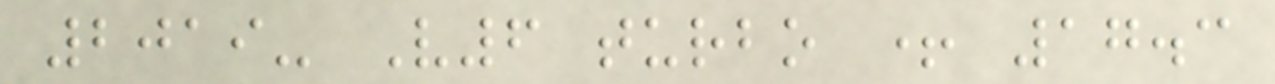2019- V6 turbo + 17.3
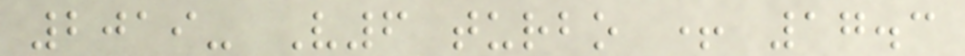2019- V6 turbo + 17.3
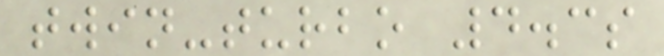twin-turbo 4.3s
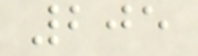205
